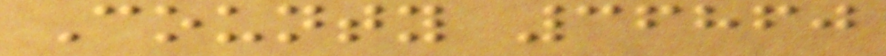County 36860
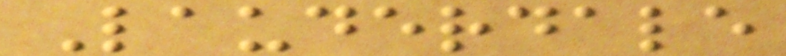Lauderdale
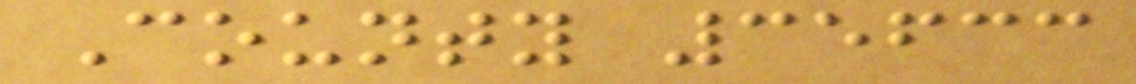County 35633
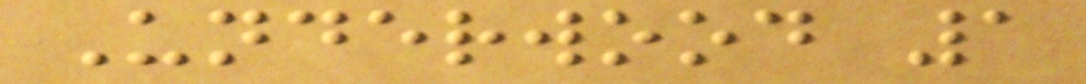Underwood 1
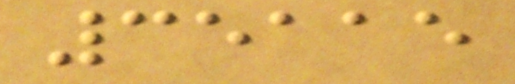35115
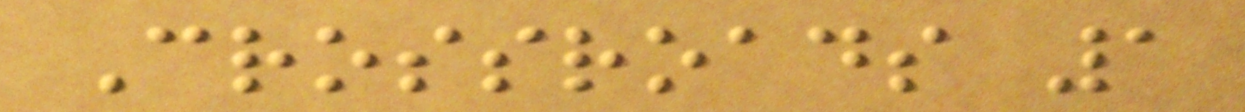Crossroads 1
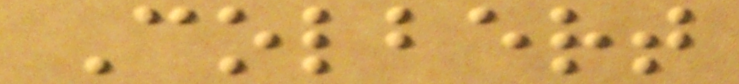Colbert
